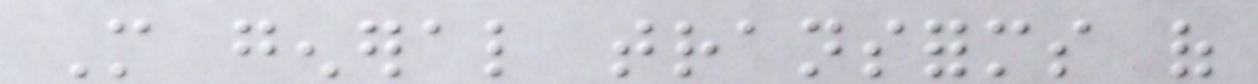More general transforms of
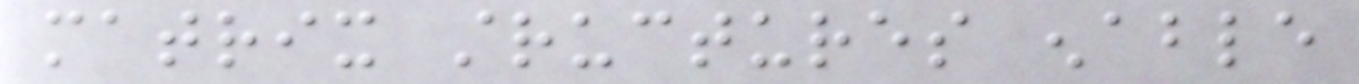matrix structures enable
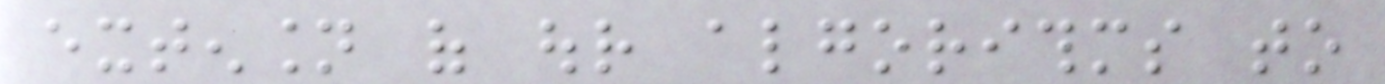extension of our algorithms to
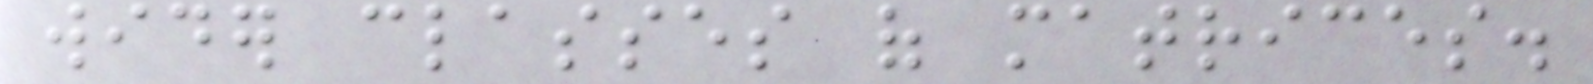wider classes of matrices.
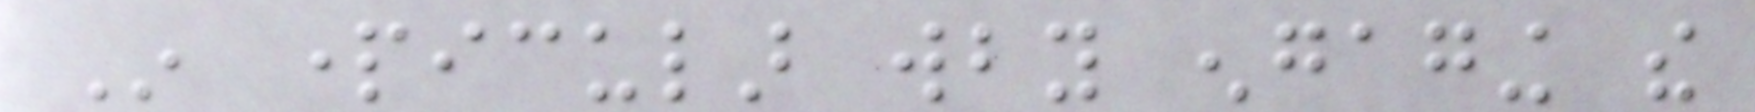In particular wby engaging the
